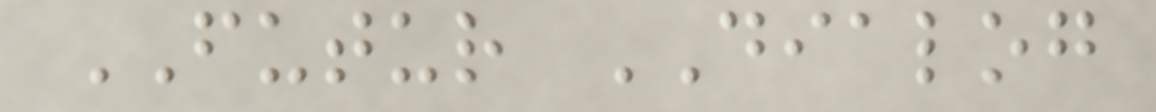FUTUR DIALOG
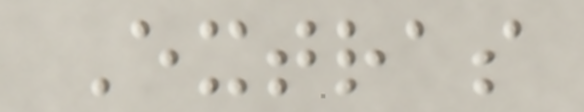Extras
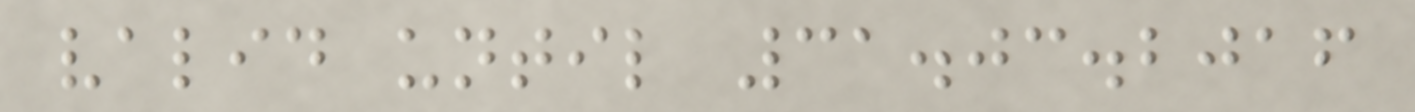valid until 31.03.2016
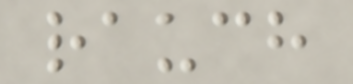rauch
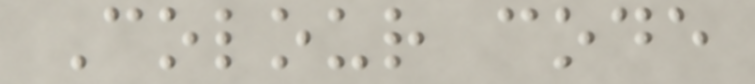Colour code
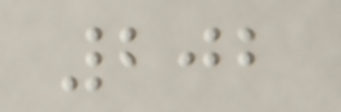202
